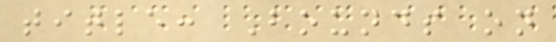title: Bounds on
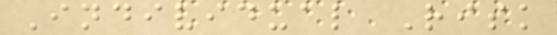Individual Risk
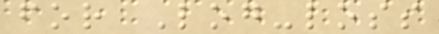for Log-loss
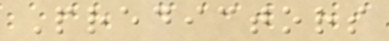Predictors
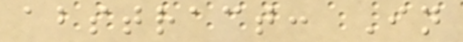abstract: In
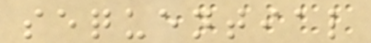sequential
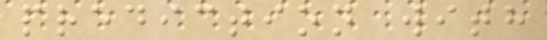prediction with
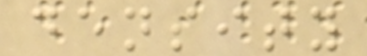density
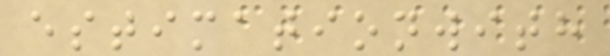estimationwith
